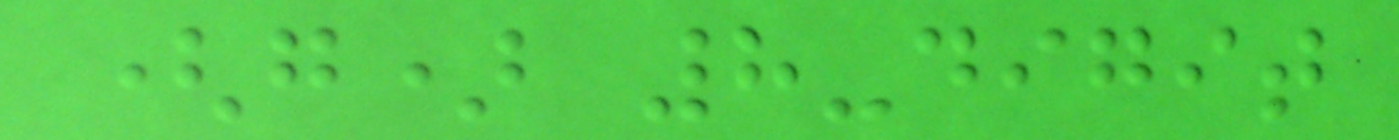(g) 8-digit
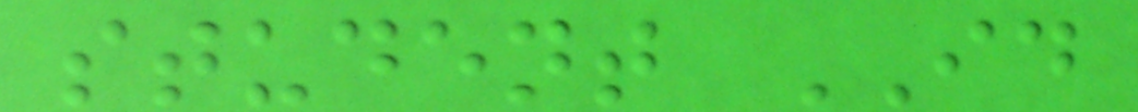student ID
